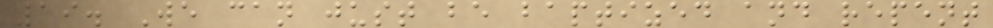19. We can just be baptized and repent
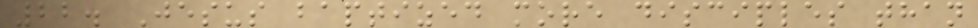22. Jesus baptized more disciples than
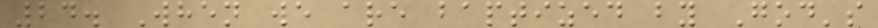24. When we are baptized by God's
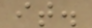it.
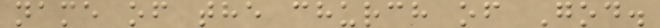name of the church of God.
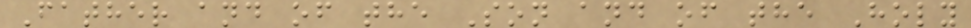Father and of the Son and of the Holy
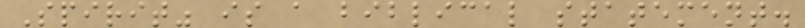Spirit" is a biblical statement.
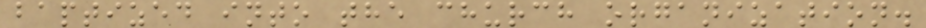baptized into the church organization.
